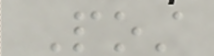Post
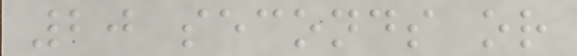20 seconds or
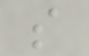so
